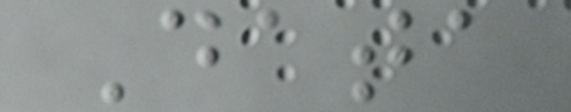Data
